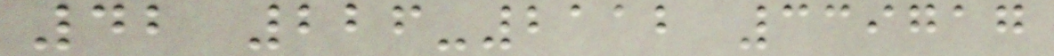42 226-2112 339717
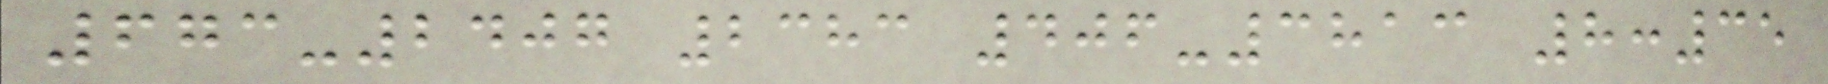673-2407 2383 406-3813 8:35
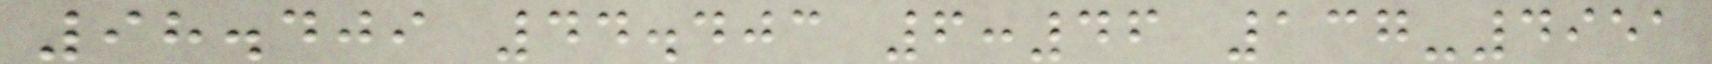98.409 44.403 6:46 137-4951
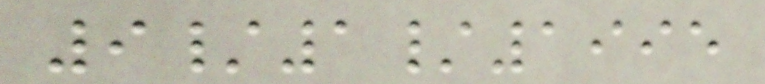9/1/1995
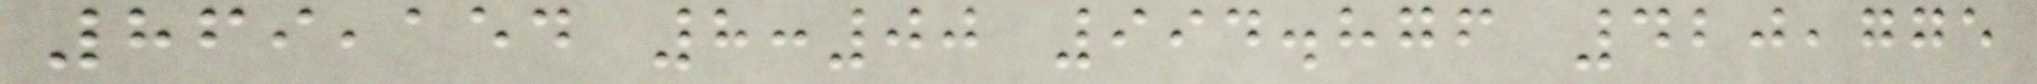869,154 8:00 994.876 420,775
